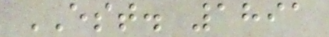EST. 1891
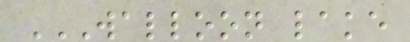WALLOON LAKE
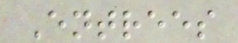Entrees
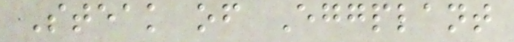Steak of Eggplant
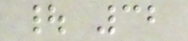| 32
